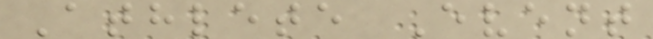Athlete Event
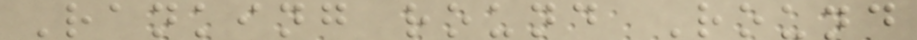Ranking round Round
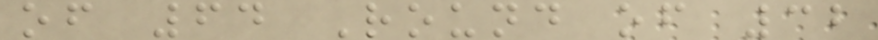of 64 Round of 32
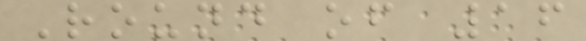Round of 16
